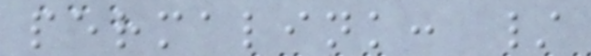permalink: /
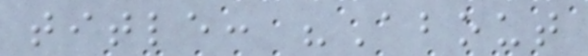title: "About
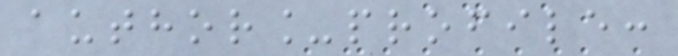author_profile:
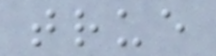true
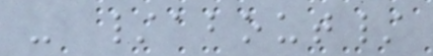- /about/
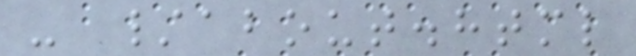- /about.html
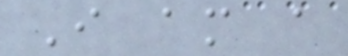I am a
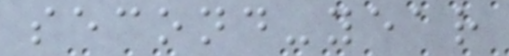second-year
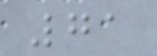71
